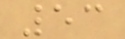53
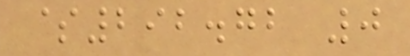$292.72 0
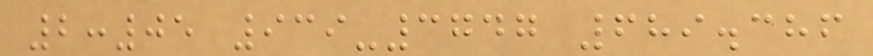2:05 939-3747 689.386
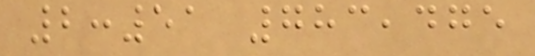2:51 783,475
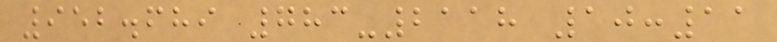952.689 783-2118 10:11
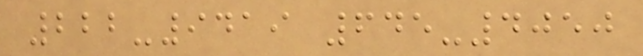222-9419 645-4050
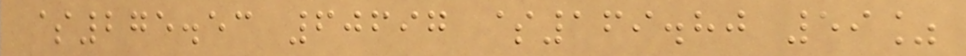$275.53 60697 $169.80 59%
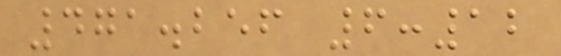471.256 6:12
